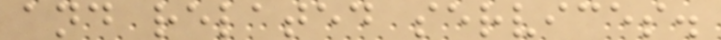and related services.
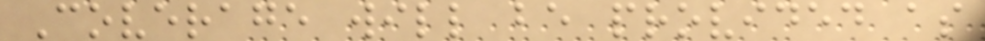Coverage will be provided as
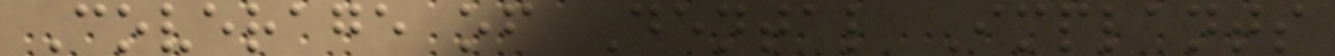Coverage of Dental Implants
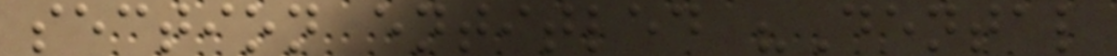section entitled "Dental
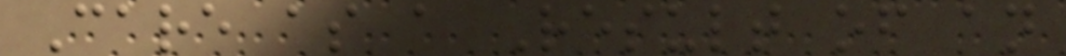Care as a Result of an
